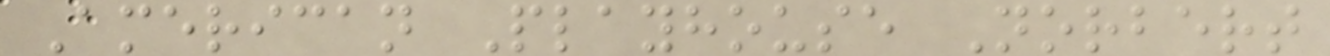American Playhouse Norbert
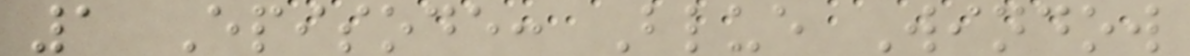1 Episode: Blue Window
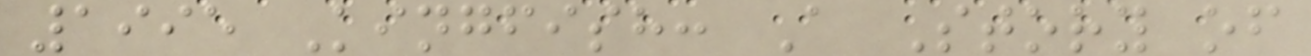1995 Kingfish: A Story of
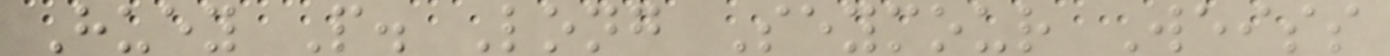Huey P. Long Seymour Weiss
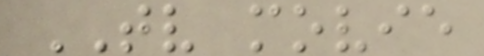TV movie
